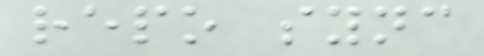repo sync
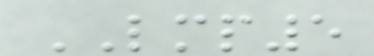LMP5
